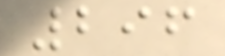296
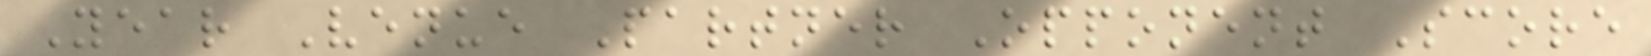Year Venue Partner Opponent Score
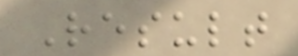Result
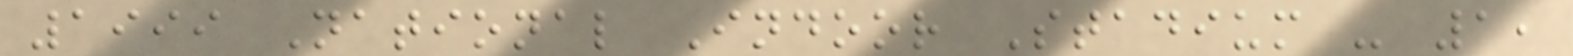1999 National Indoor Stadium - 1,
